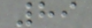89
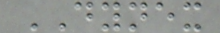DYNEX
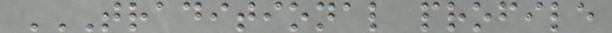TRADITIONAL PROFILE
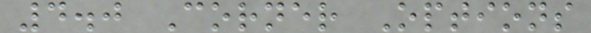4.0 Corner Options
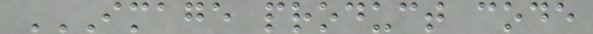IMAGE PRODUCT CODE
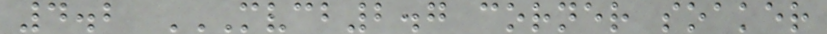4.2 MVCB2.7 CORNER SOAKER
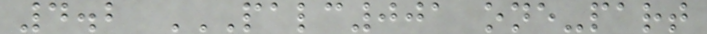4.2 PALC001 ONE-PART
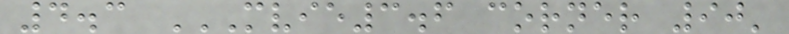4.3 MVIE3.6 CORNER 90'
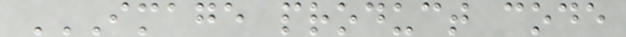IMAGE PRODUCT CODE
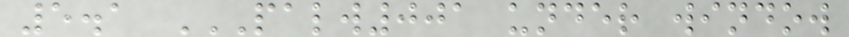5.1 PALW001 UNDER WINDOW
